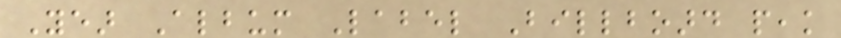Year Album Label Billboard peak
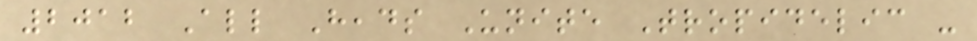2012 All Heads Unite Tropidelic -
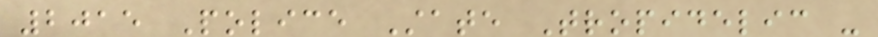2015 Police State Tropidelic -
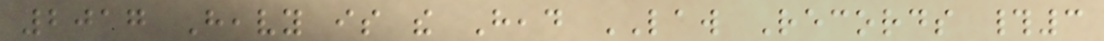2017 Heavy is the Head LAW Records #3
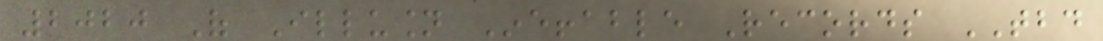2020 Of Illusion Ineffable Records TBD
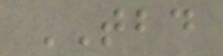TBD
